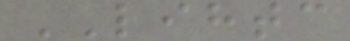LIHTC
